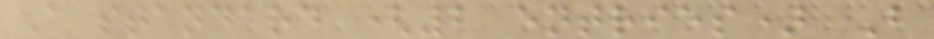A standard (2 entries) B
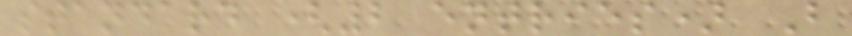standard (2 entries) B
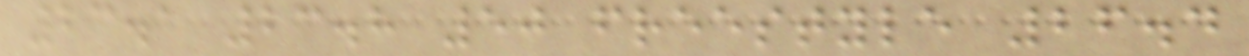23.1 23.8 50 freestyle 26.4
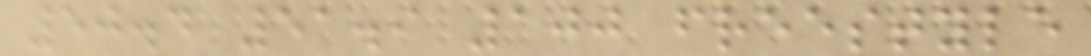50.4 51.9 100 freestyle
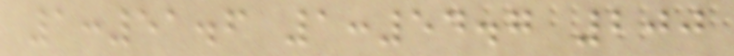1:51.6 1:54.7 200
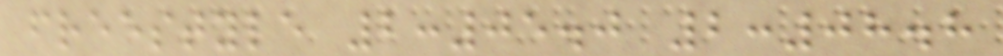freestyle 2:05.0 2:08.8
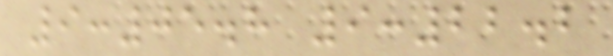9:05.8 9:22.2
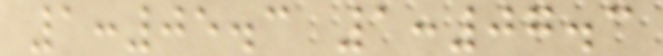1:05.3 1:07.3
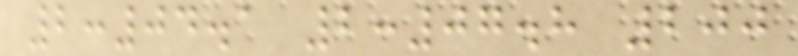2:04.1 2:07.8 200
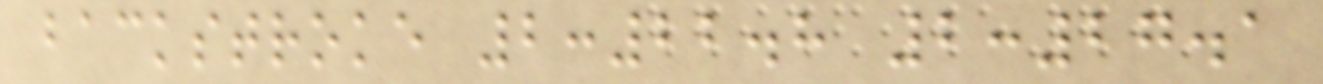backstroke 2:22.8 2:27.1
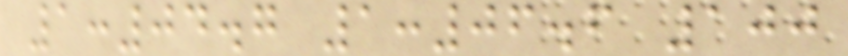1:04.7 1:06.6 100
